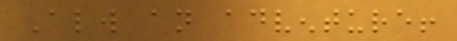Always an adventure!
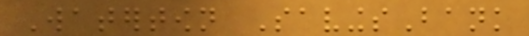Watertown SavingsBank
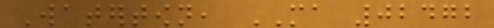Watertown, MA 02472
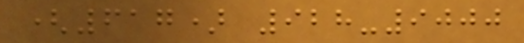(617) 928-9000
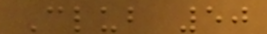Club 50
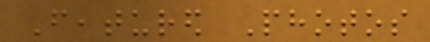Featured Photos
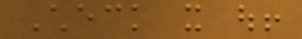Check it out!
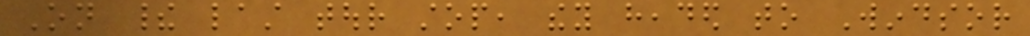On their last tour stop, they headed to Windsor
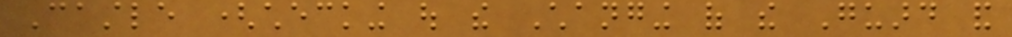Castle (checking out the Changing of the Guard and
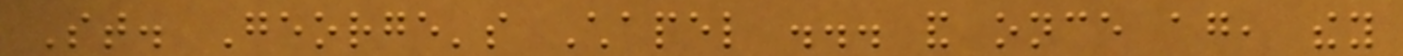St. George's Chapel ... and once again, they
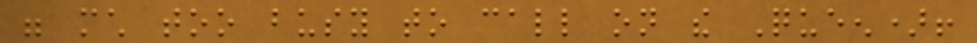were much too busy to call on the Queen)!
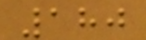180
